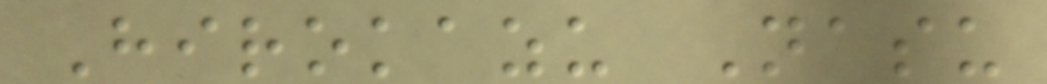Hirokazu Nasu
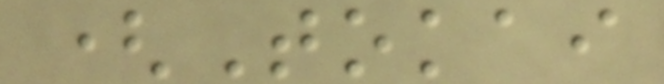(Tokai
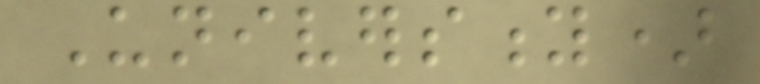University)
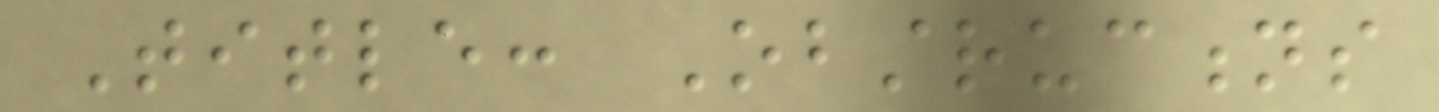Title: Obstructions
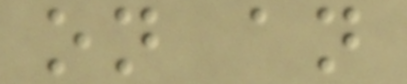on an
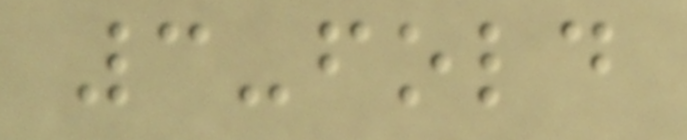3-fold
